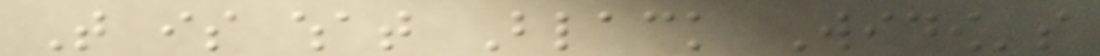That is what Black Widow's
